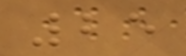25
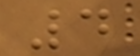4
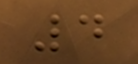4
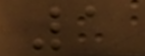1
